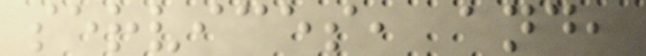services, and,
